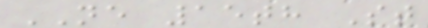NE 15th St
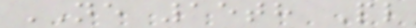NE 15th Pl
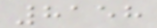8158
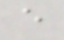e
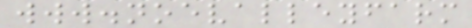www.noevalleyfarm
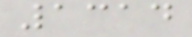1314
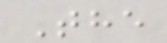The
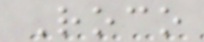Roco
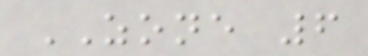ZONE 6
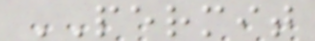PERMIT
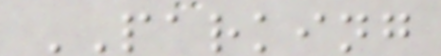PARKING
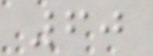60
